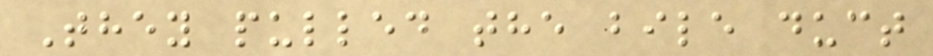They pulled the bile duct
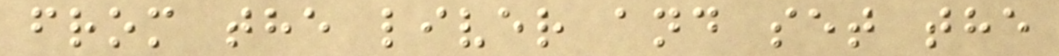from the liver and set the
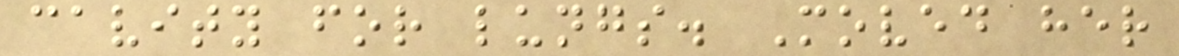cavity for lungs. Moved her
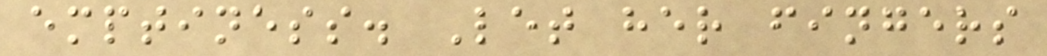emptiness. Let her fingers
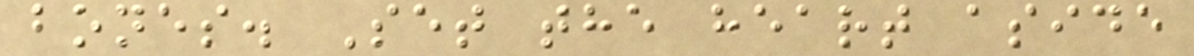bones. Set the heart aside
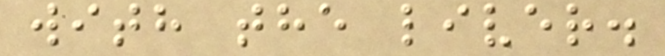with the liver.
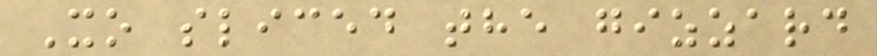Xo sliced the gizzard
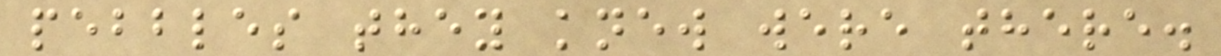pebbles they knew were there.
